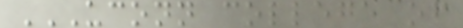UCONN COLLEGE OF
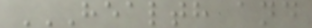HEALTH AND
